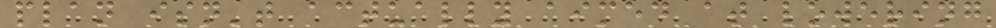plan isn't actually aimed at lowering
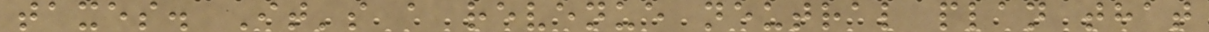taxes. It's a revenue neutral plan that
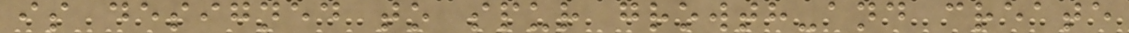is designed to spur growth-and create
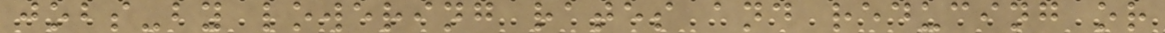jobs-by lowering rates and reducing or
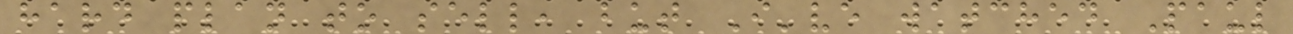hard plan to sell, but I've watched Paul
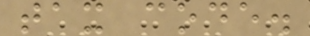tax code.
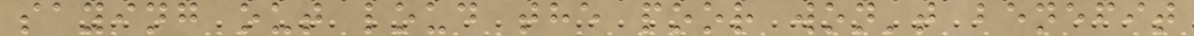saying out loud the poor won't benefit
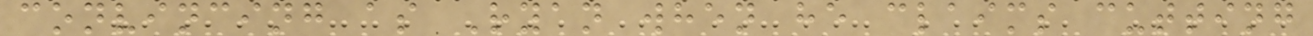convincing as Ryan when he claims cutting
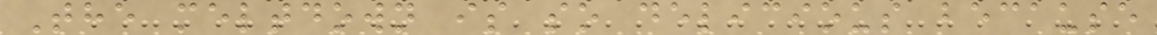The meltdown is so delicious because
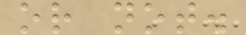or not.
